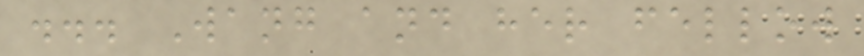... Wang and her fellow
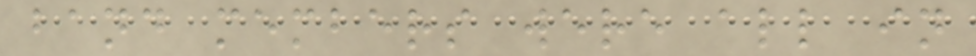band members were all in
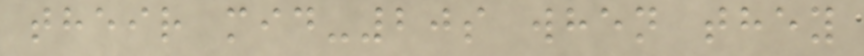their mid-20s when they
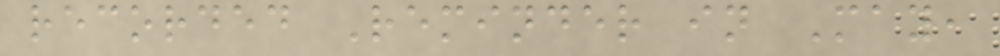recorded Reminder in May,
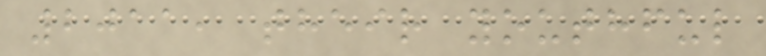2011, their youthful
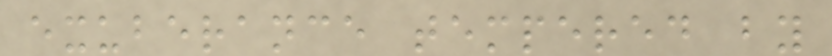exuberance tempered by
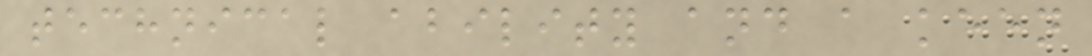technical ability and a keen
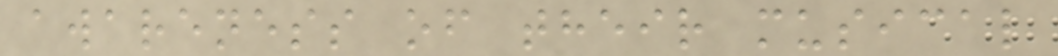awareness of their musical
